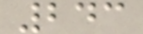243
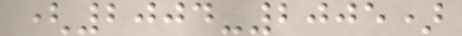(2004-2005)
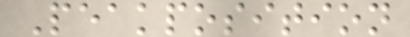Peakposition
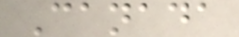Canada
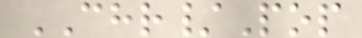CHR/Pop
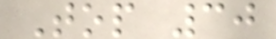Top 30
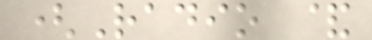(Radio &
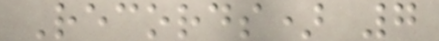Records) 7
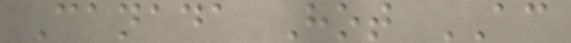Canada Hot AC
